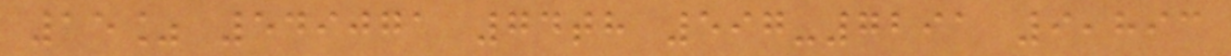15% 549071 74th 597-7291 9,893
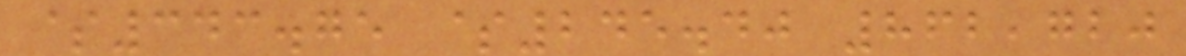$343.75 $245.40 862,720
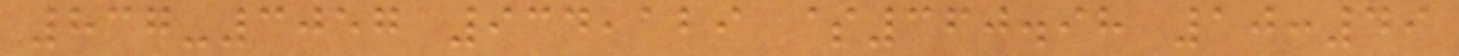837-3057 934,129 $360.98 10:49
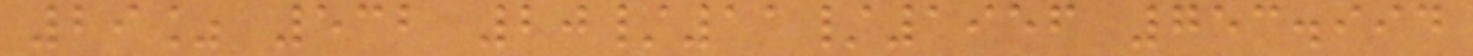29% 532 20/11/1956 753.994
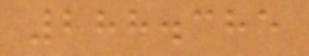288.385
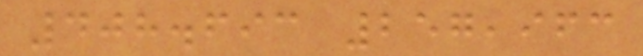408.693 257,963
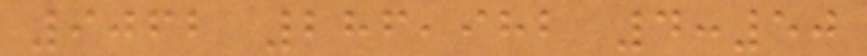9062 286,982 4:50
